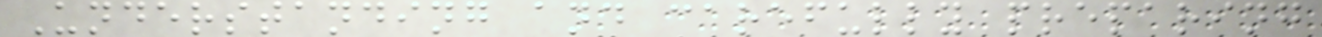Understanding and carefully preparing
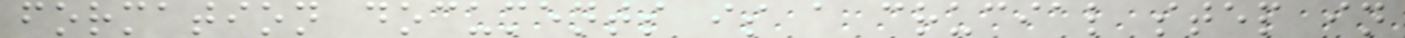formation documents is a crucial step in
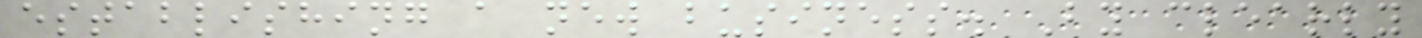establishing a new business. By clearly
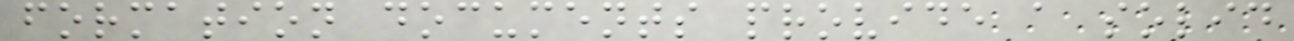formation documents provide a solid
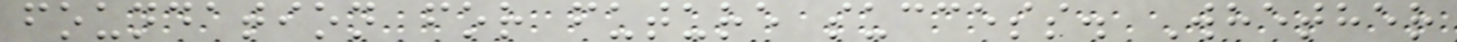foundation for future success. Whether
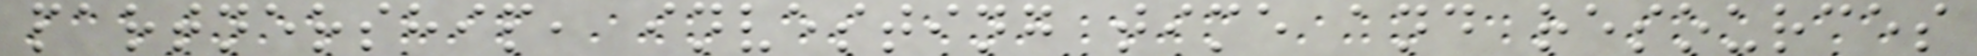partnership, investing time and resources
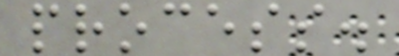process.
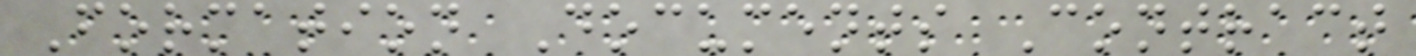Formation Documents Contract
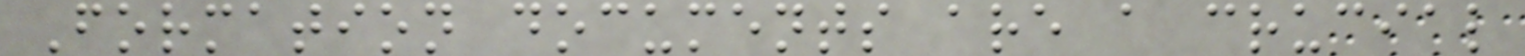Formation documents are a crucial
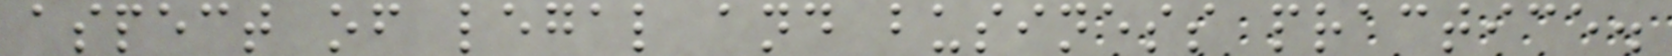aspect of legal and business practice.
